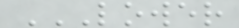LOWER
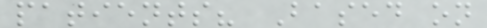patients? Based on
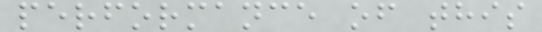performance of this
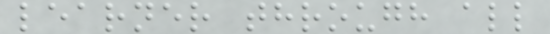learner through all
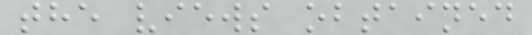the views obtained
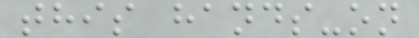this hands-on
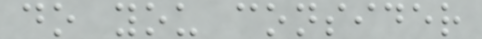do you consider
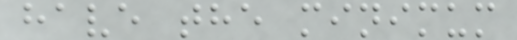have the minimum
